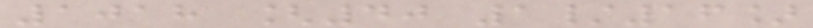1018 [40 1/16]
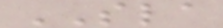SLA
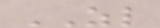ZL
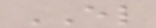EL
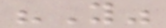"Y"
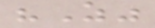"Z"
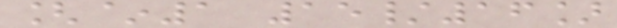[~1 15/16]
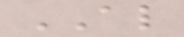AL
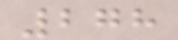278
